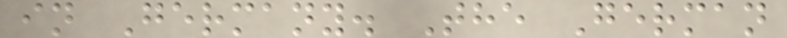in Germany. The German
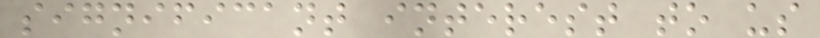significant interest to us
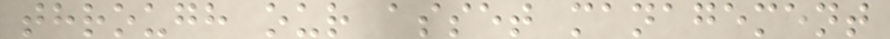through our asset management
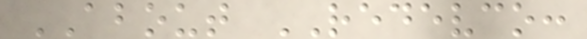ABOUT REDEVCO:
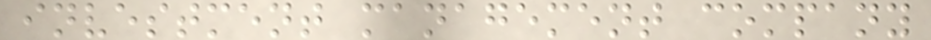investment management company
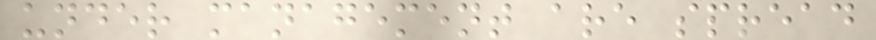under management are spread
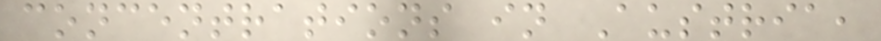concentrations in Austria,
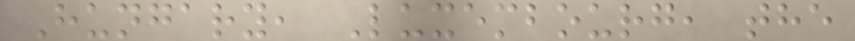Hungary, Luxembourg, the
